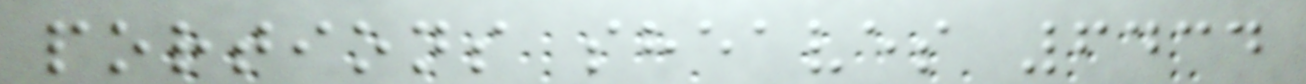portions sheaves 6434
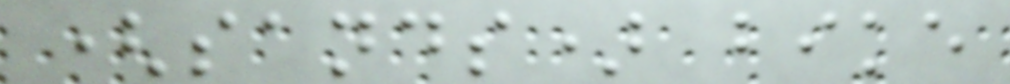(sands) bike
